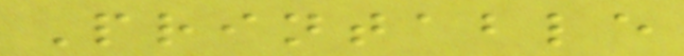Printable
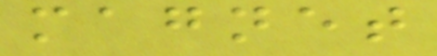magnet
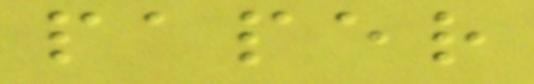paper
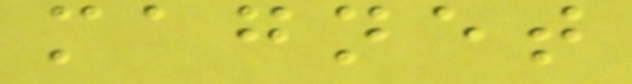magnet
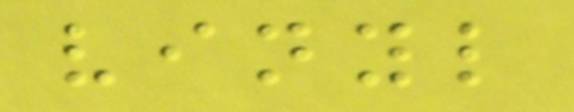vinyl
